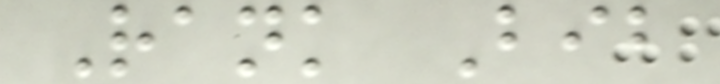Rank Bib
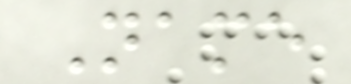Name
